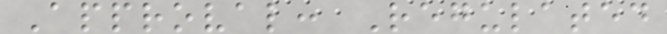Approval: Regulated
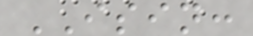ISIN:
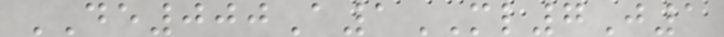DE000A1ML7J1
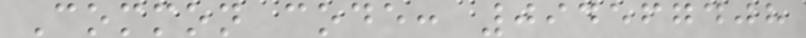Common code: 094567408
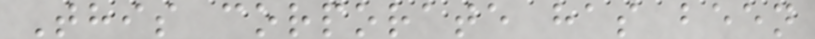This corporate has been
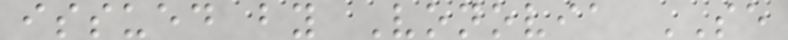issued by Vonovia SE
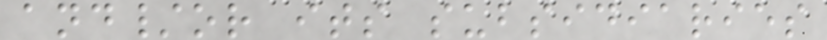and/or its subsidiaries
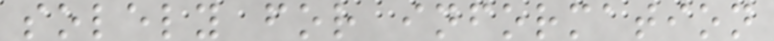solely for information
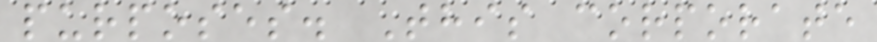purposes. This corporate
